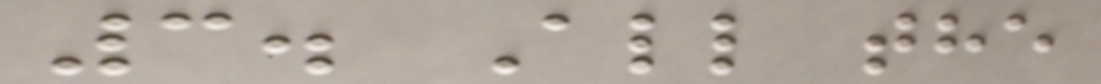3. All the
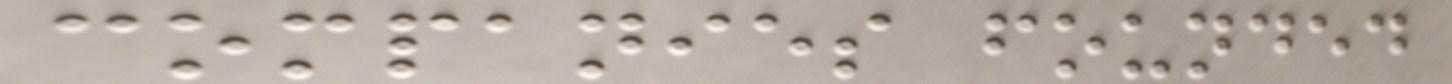companies founded
